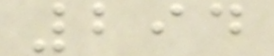294
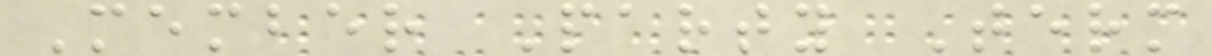Member Party Term
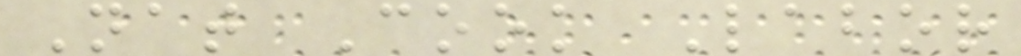Nat Cook Labor
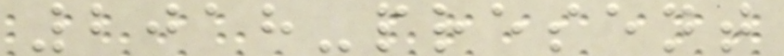2018-present
